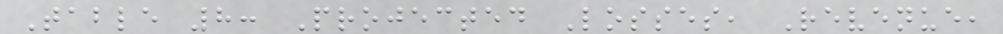Table 8: Projected Losses, Revenue,
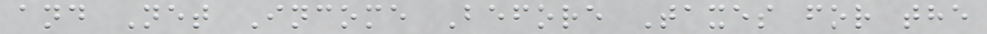and Net Income Before Taxes for the
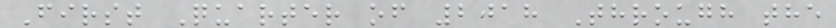First Quarter of 2018 Through the
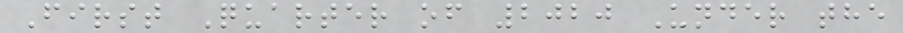First Quarter of 2020 Under the
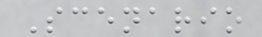Scenario
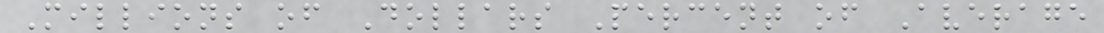Millions of Dollars Percent of Average
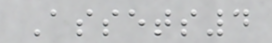Assets4
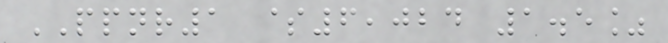PPNR1 $6,024 1.5%
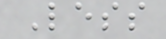Less
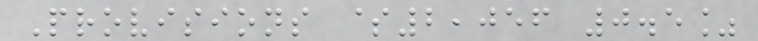Provisions $2,056 0.5%
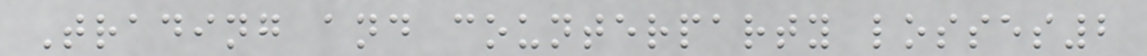Trading and counterparty losses2
